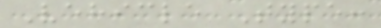Vehicle Type:
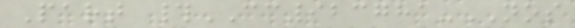Part #CC923781-NOS
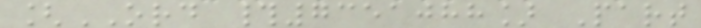[ORD #7351088] Part
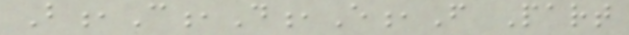B,C,D,E,F Part
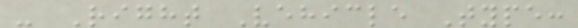- Right Vehicle Type:
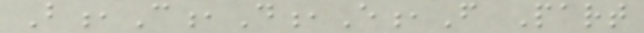B,C,D,E,F Part
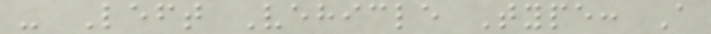- Left Vehicle Type: A
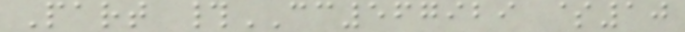Part #CC567929 $10
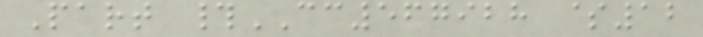Part #CC567928 $12
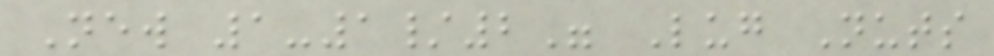New 1-1/2" Lug Nuts
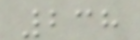238
